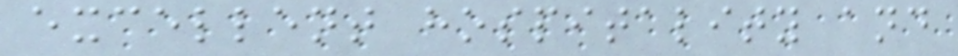excellent hospitality and
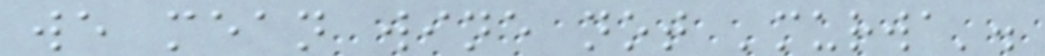we mean wine not 'murwa'.
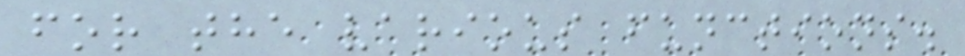for the various functions.
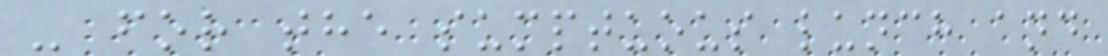- for the sumptuous lunch and
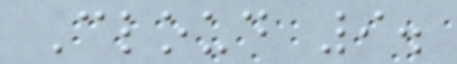Cloud 9.
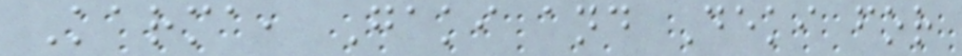Karma, Gaki and Deki for
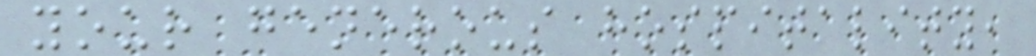your generous hospitality,
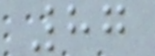87
